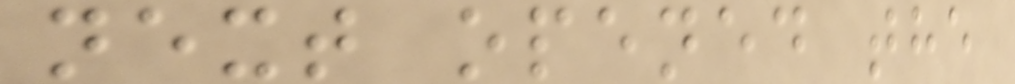next opened the
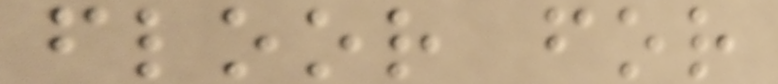floor for
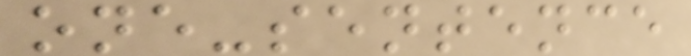one-sentence
